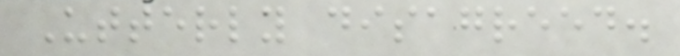Utterly disagreed.
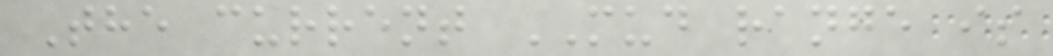The current MUD range is
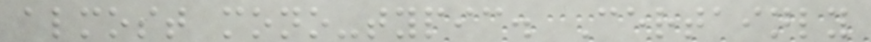almost mono-typic. Certainly
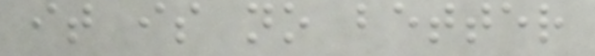it is no better
